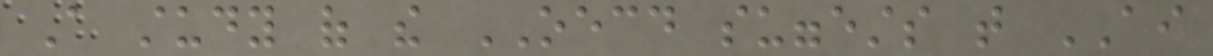A study of the OECD suggests that AI
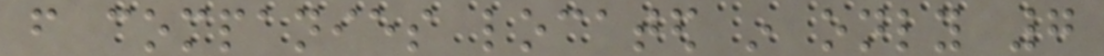from companies located in only 7
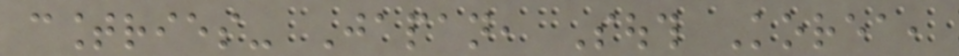countries- Japan, South Korea,
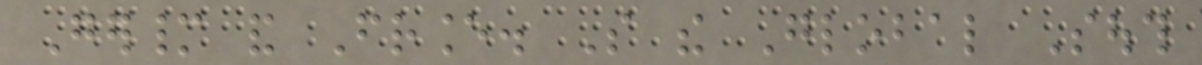Germany and France. So the Global South
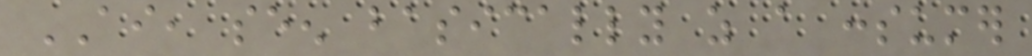AI, seen basically as a consumer
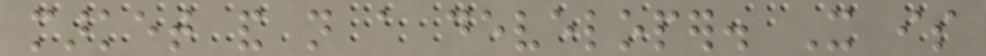market and not a developer. It is
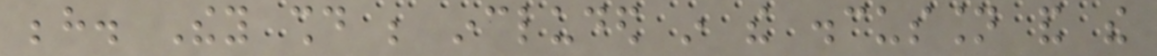behind. They should be included in the discussion and the
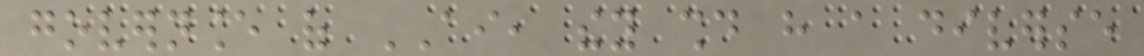governance of AI, they should have a diverse
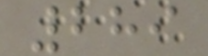289
